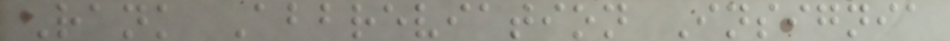Rank Abbreviation Insignia
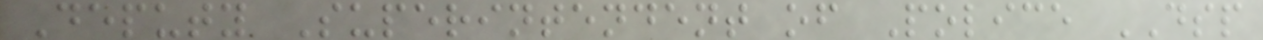Deputy Superintendent of Police DSP
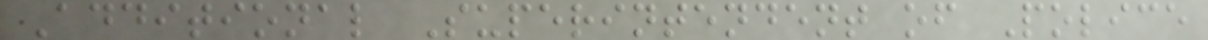Additional Superintendent of Police
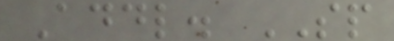Addl. SP
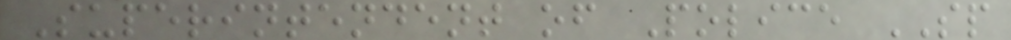Superintendent of Police SP
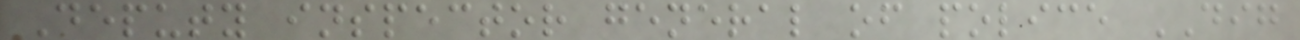Deputy inspector general of police DIG
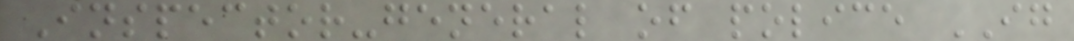Inspector-general of police IG
